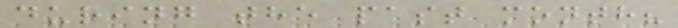during the past month?
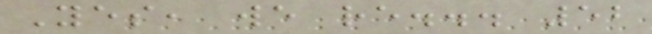Yes, we re... 52
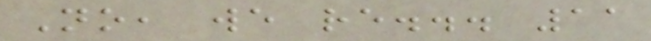No, we re... 11
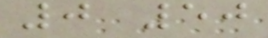0 50
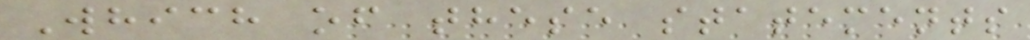Which of these statements
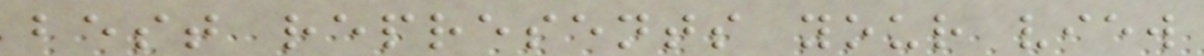best represents your view
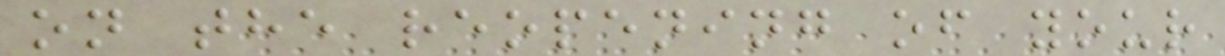on the reopening of your
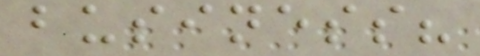business?
